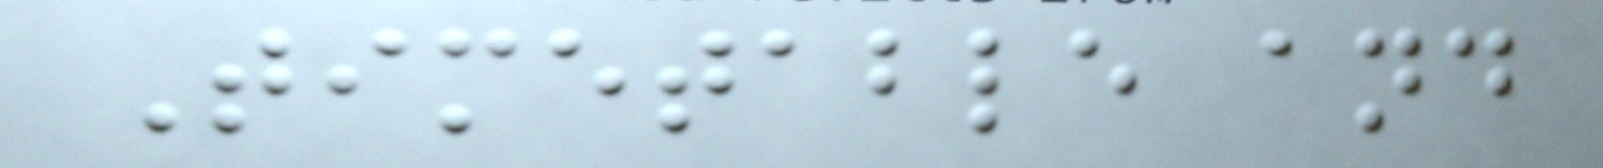Timetable and
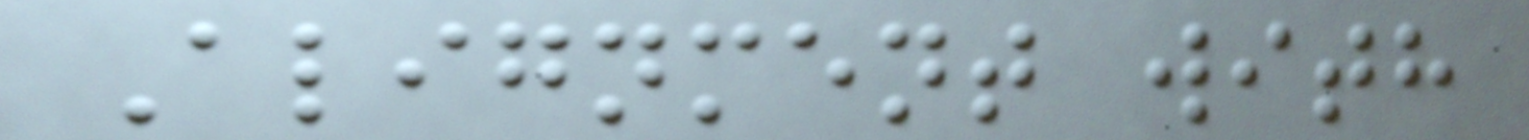Alignment with
